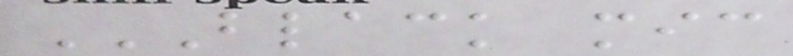BLACK MIC
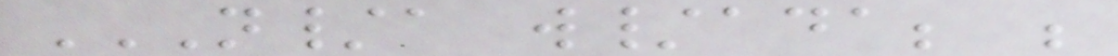N/A W/ADA; ;
